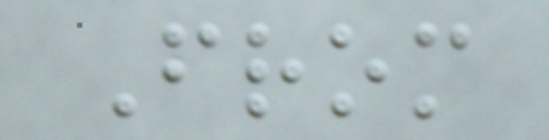From
